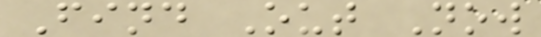Find Out Now
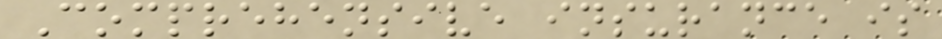Comprehensive insurance is
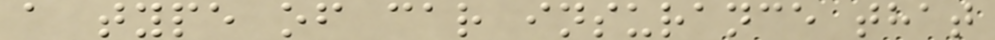a type of car insurance that
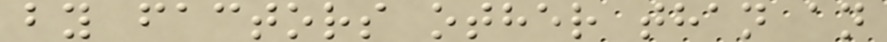by factors other than an
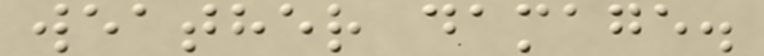weather damage.
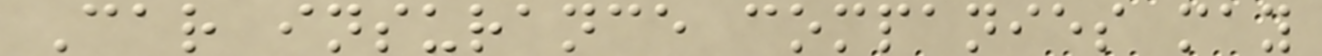Car insurance companies may
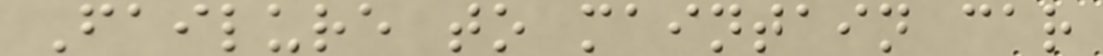Failure to maintain car
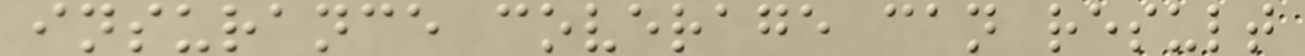insurance coverage can result
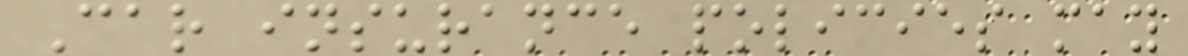Car insurance policies may
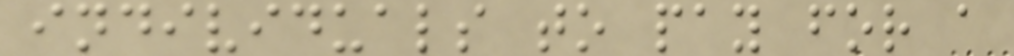individuals to pay for a
